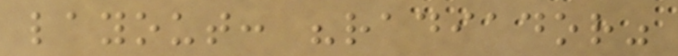layout: "radiador"
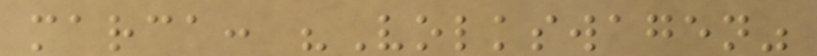marca: "Volkswagen"
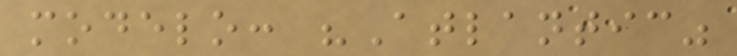modelo: "Atlantic"
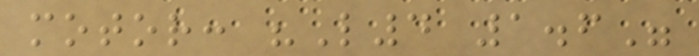motor: "L4 1.6"
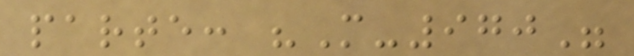parte: "M-970"
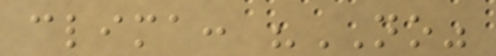clima: "NO"
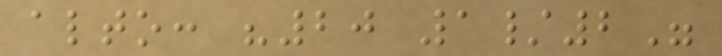alto: "20 1/2"
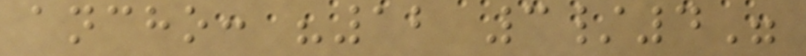ancho: "12 3/4"
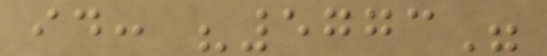id: "5773"
